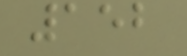152
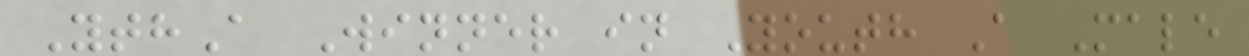YthA Winner in Youth A Male
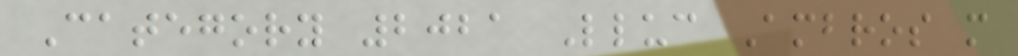Category 2021 Lluc Ambros m
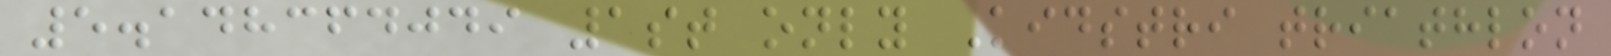5.148364049 1st only Kidstri triathlon
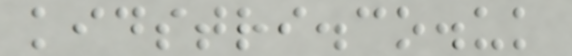kidstri.co.uk
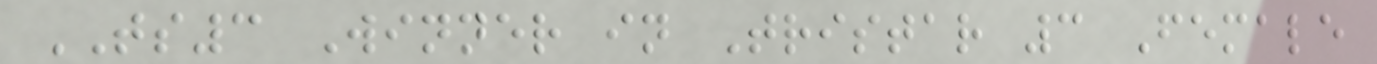TS3 Winner in Tristar 3 Female
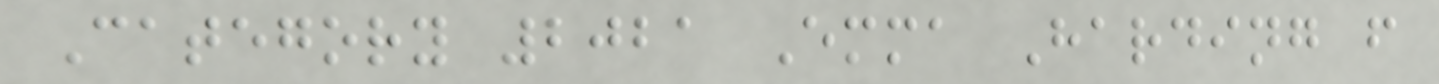Category 2021 Emma Harding f
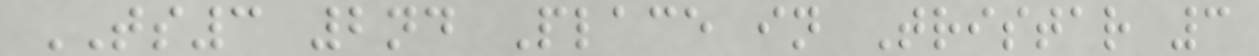TS3 2nd Place in Tristar 3
